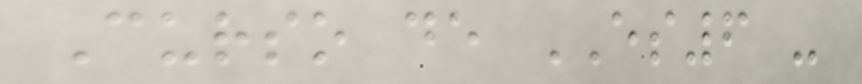Curso de ES6 -
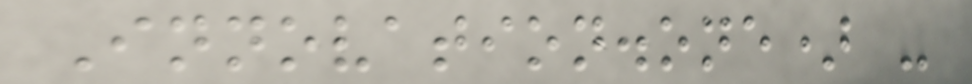Innovation.one) -
